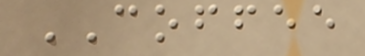COFFEE
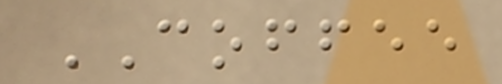COFFEE
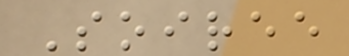Soiree
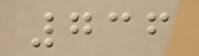736
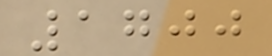1700
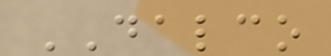DALCO
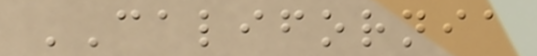CALIFORNIA
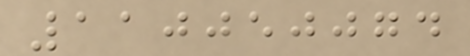110050074
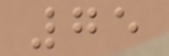75
